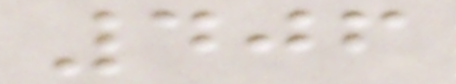406
